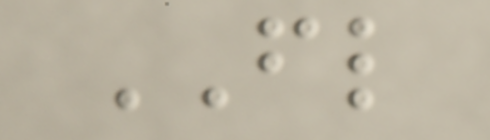FL
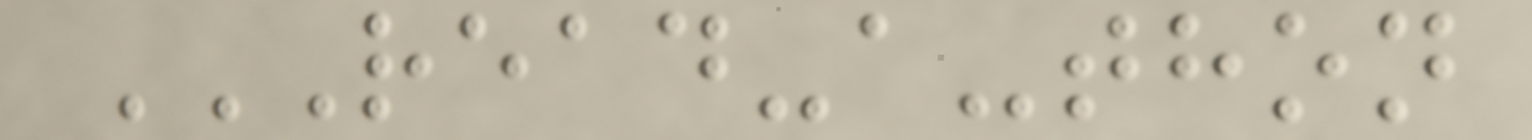READ-A-THON
